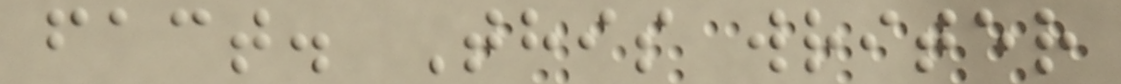fact. This writer
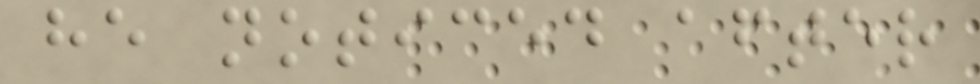he noticed after
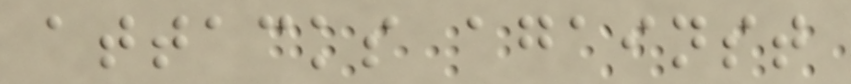attacks against
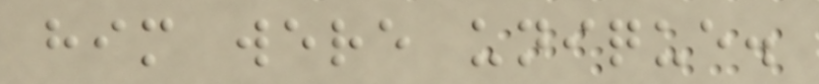him were unique.
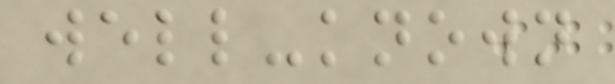well-known
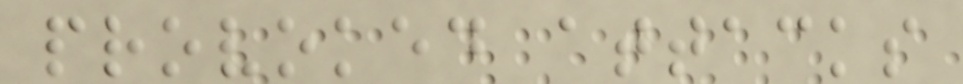provoked attacks
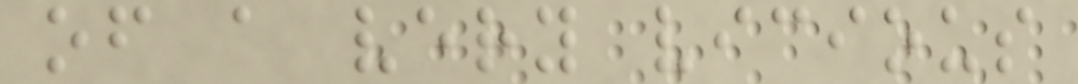of a very vicious
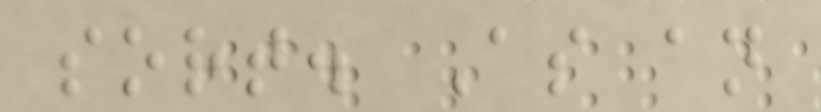sort. As an
